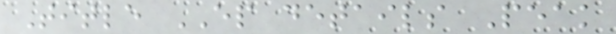Title EP details Peak
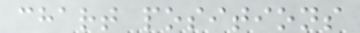chart positions
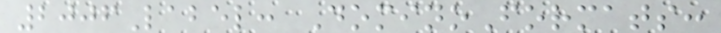2006Label: DominoFormats:
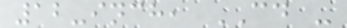12-inch, CD -
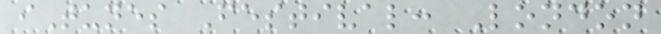iTunes Festival: London
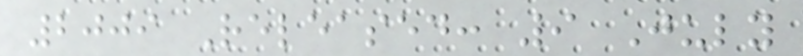2009 Released: 9 July
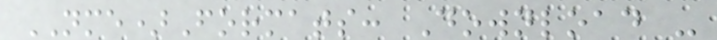NME)Formats: Download -
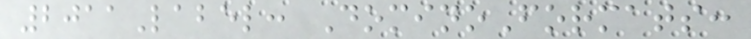2011Label: DominoFormats:
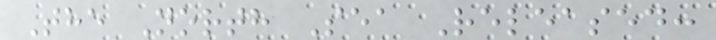The North Sea Released:
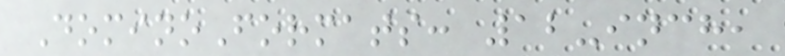DominoFormats: 12-inch,
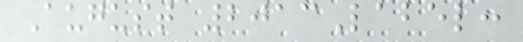August 2013Label:
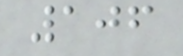106
